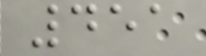451
